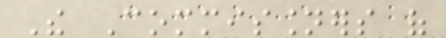The Commissioners of
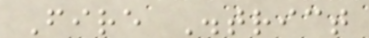Fire District
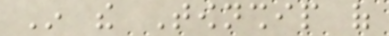In the Township of
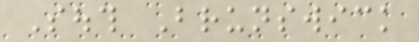South Brunswick
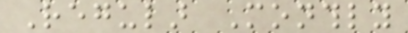Regular Monthly
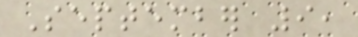September 9,
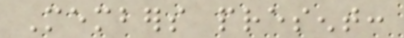Members present:
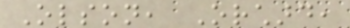Olson, Orchard,
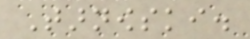Tarnowski.
